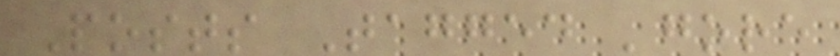Posts Tagged 'gore
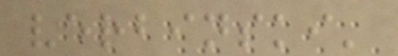verbinski'
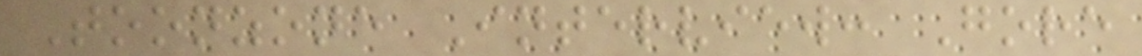Toonzone Interview: Gore
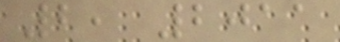2, 2011
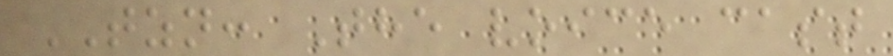TZN: The voice cast
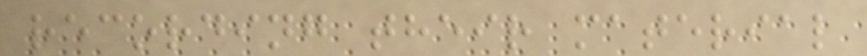recording their material
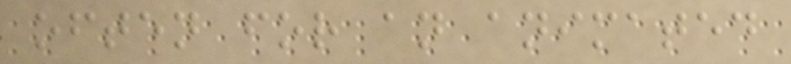often for an animated
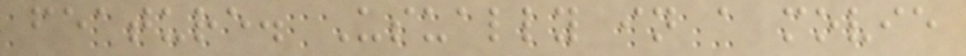feature. Usually in a movie
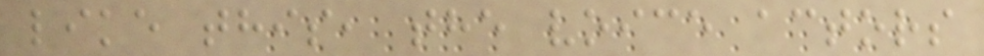like this, the voice actors
